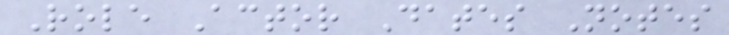Role Actor Dates Notes
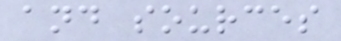and sources
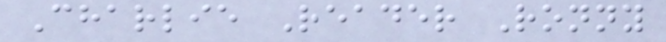Charlie Reader Ronny
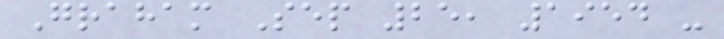Graham Sep 25, 1954 -
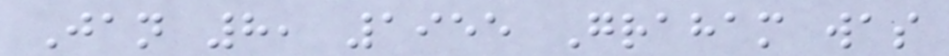Jan 8, 1955 Graham was
